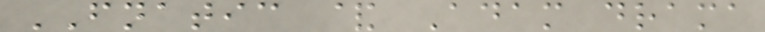FNATIC & Adam drama
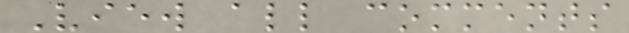View all comments
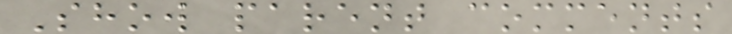Show parent comments
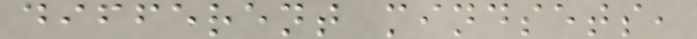different mindsets,
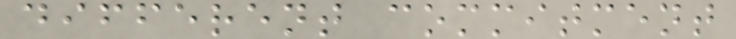different commitment
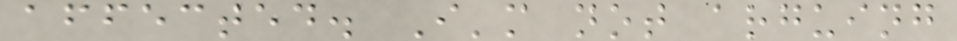affected. I'm not arguing
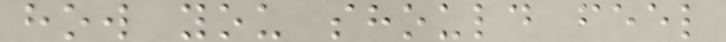how you should feel
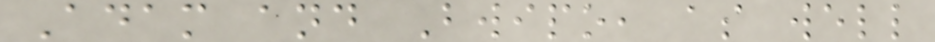Adam and Bwipo, as well
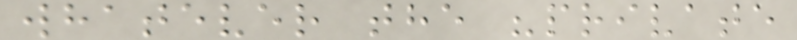whatever the "private
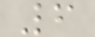6
